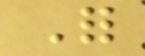For
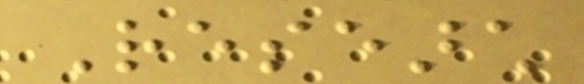Research
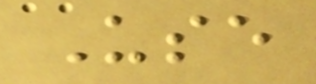Use
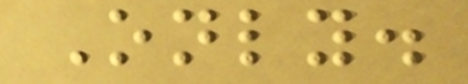Only.
